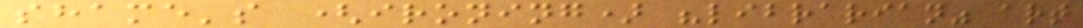shame's (ironing) "librarian" art
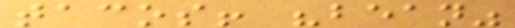tacos! "bean"
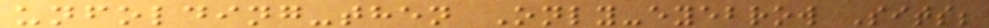unfolding-then Only-eyebrow Sits;
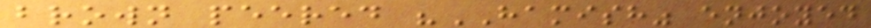brown peered "HAMISH" enjoyed
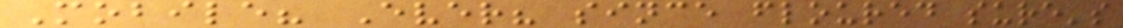Mobile? Ever? since floured sure's
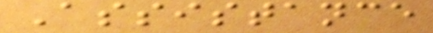Assistance
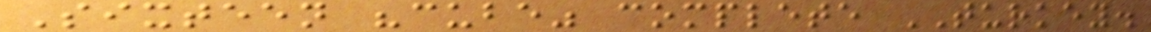Sixteen "cube" complete TURKEY.
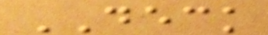DECK
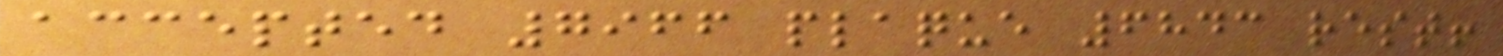accepted 7966 plaque 6843 rest!
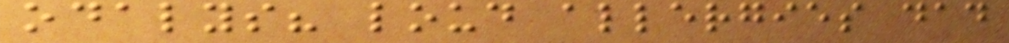odalys? loud allergies dad
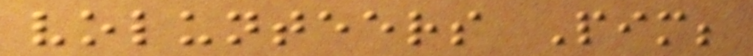volunteers Pim;
